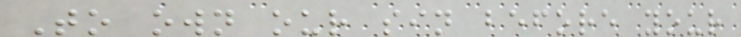To own our sin before your
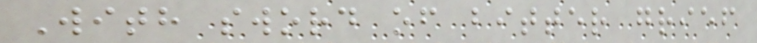With sword of bitter grief
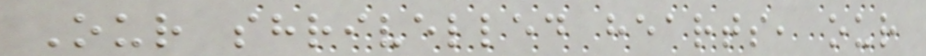Our shrivelled hearts, our
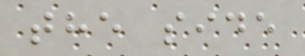the side
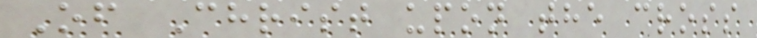Of Christ upon the cross
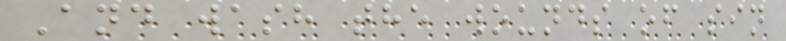And wash the wounds of sin
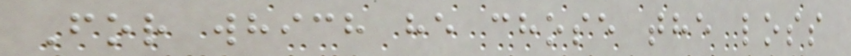For which he chose the loss
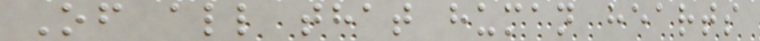Of all that human hearts
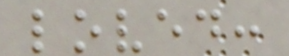loved:
